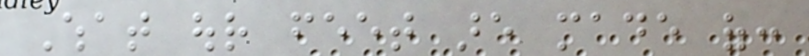What our feet are made of:
